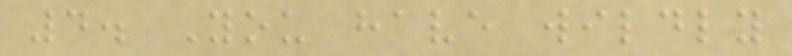4. You have wildly
